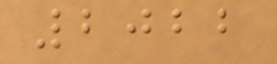2022
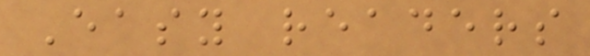Easy readers
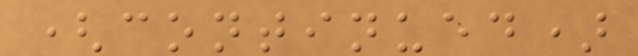(continued)
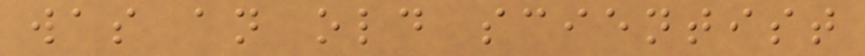was an old scientist
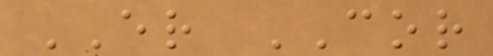ER COR
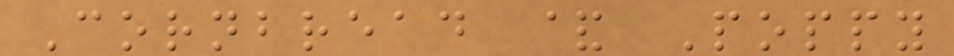Cornbread & Poppy
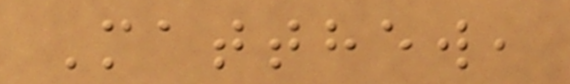Matthew,
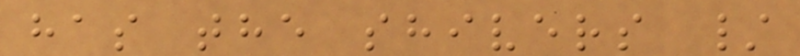has the shivers /
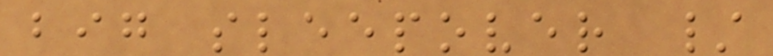big sleepover /
